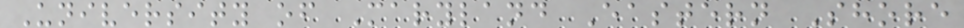University of Maryland Eastern Shore
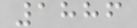1886
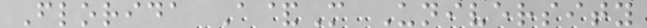Florida A&M University
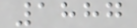1887
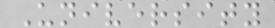University
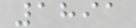1891
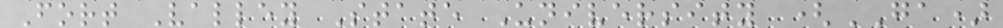Fort Valley State University (GA)
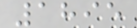1895
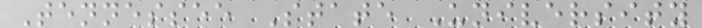Tennessee State University
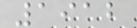1912
